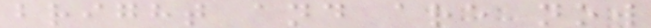bright and are now
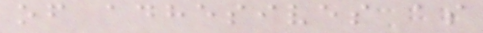of adhesives as
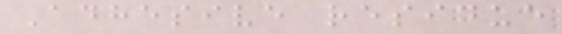Adhesive residue
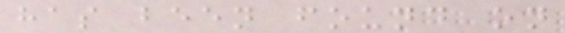has been found on
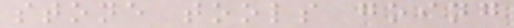stone tools going
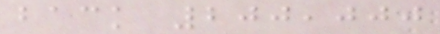back 200,000
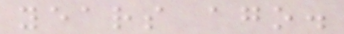years ago.
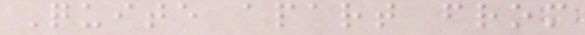Quite apart from
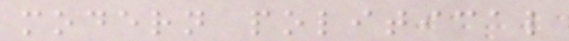modern political
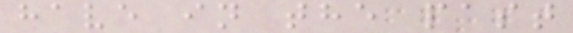have in the past
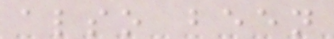also been
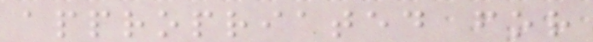appropriated for
